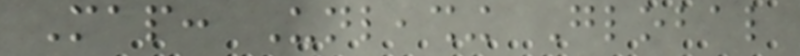Map: Unleashing Global
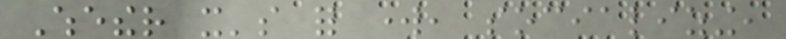Whether it's for work, socializing,
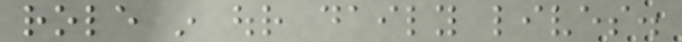role in our daily lives.
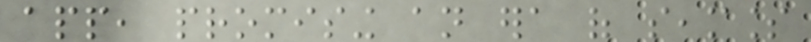app, promising an era of seamless
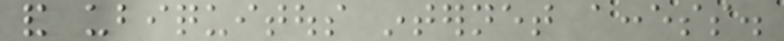and ubiquitous internet access.
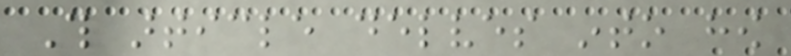This article delves into how
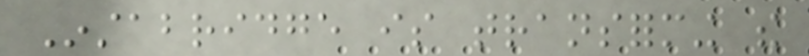Instabridge is transforming the
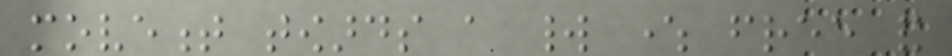movement towards a world where free and
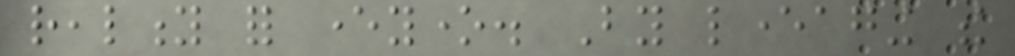reality for everyone. By leveraging the
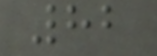82
